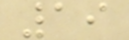19
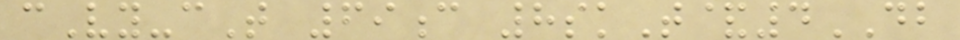cVy-cT 69c 8skT&4DB
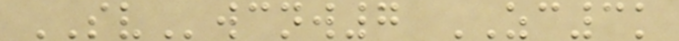SVwcnw7 ZC3k
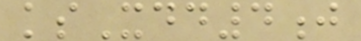ksXdd4j
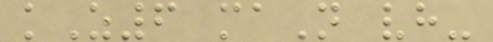kZ6 maN vh-
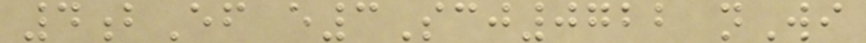4bEf e3Scj0722 nWi
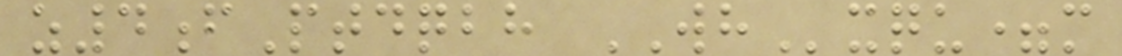z4fPtdqbh WHxqu=m
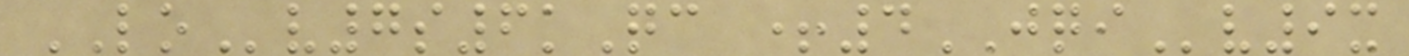LOv7s6kQc +4JQIv9x
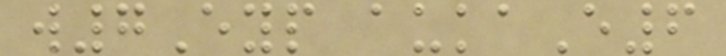w7Eyp aukaE6
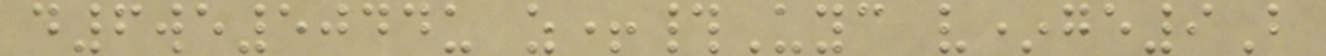d6we5044u z+#Uyc v*ge9B
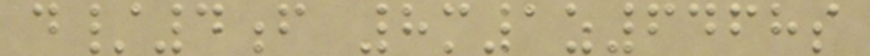d/4f 8m1z6468s
